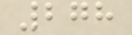278
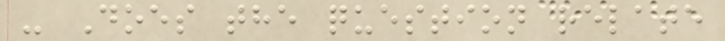- Does the question relate
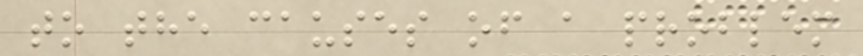to the causes of a problem
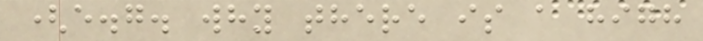(e.g. why there is a high
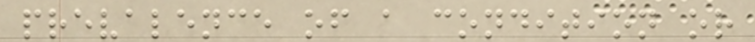prevalence of a condition or
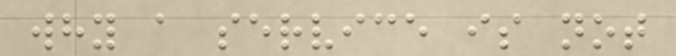why a service is not
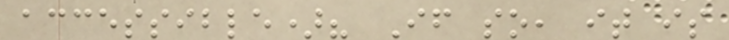accessible)? If so, it is
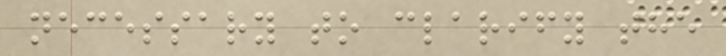necessary to clarify the
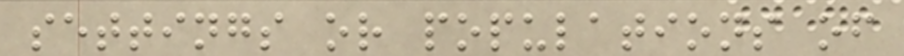settings or populations of
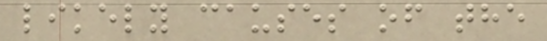likely causes of the
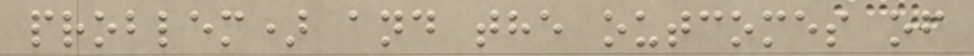problem) and the outcomes of
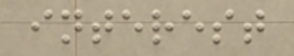interest
